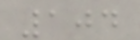104
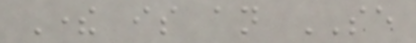There is an SE
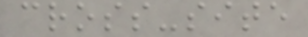cross-site
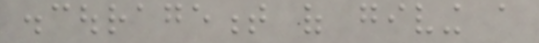discouragement of giving a
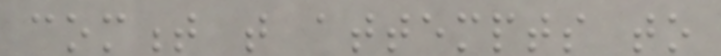comment that attempts to
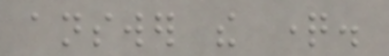answer the question.
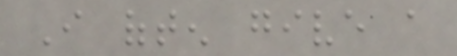I often give a
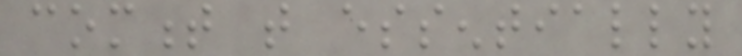comment that essentially
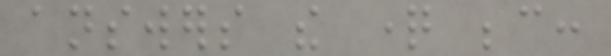answers the question because:
